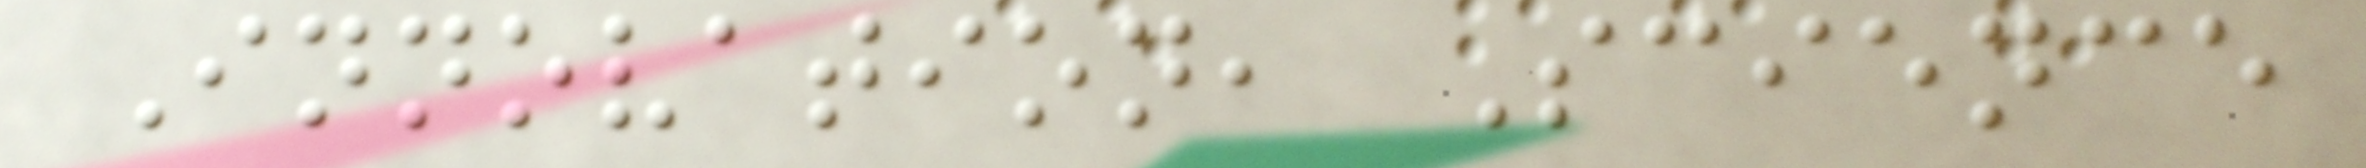Innovation, Science
